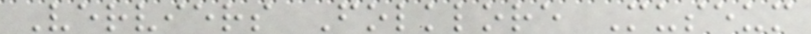Verviers Folklore Museum
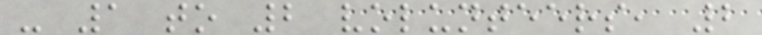- 1 to 2 volunteers, 2
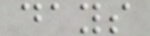days
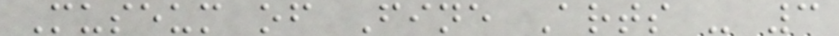Museum of Fine Arts - 3
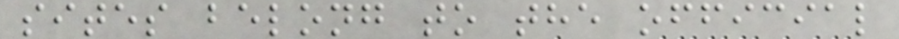sites belong to the official
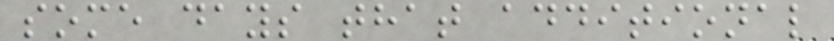some days that additional
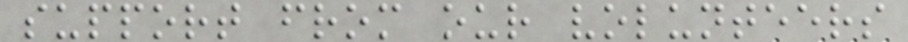support from our volunteers
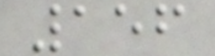156
